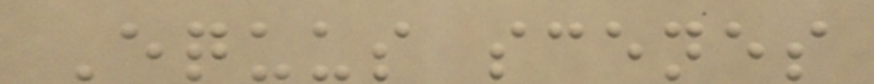Equus scenes
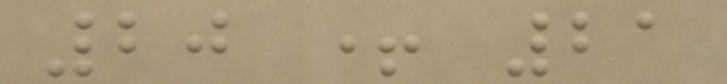20 + 21
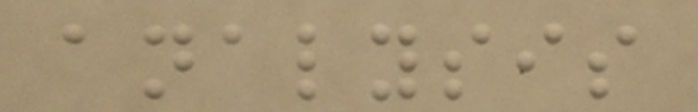analysis
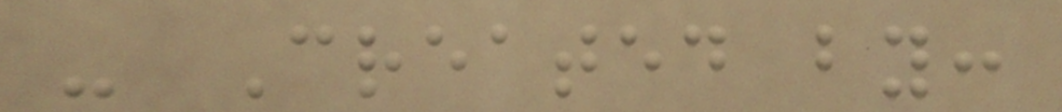- Created by:
